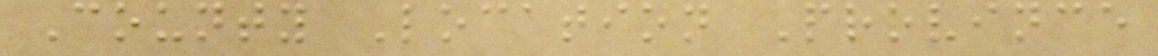County Location Province
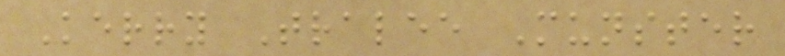Kerry Tralee Munster
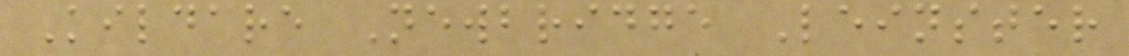Kildare Newbridge Leinster
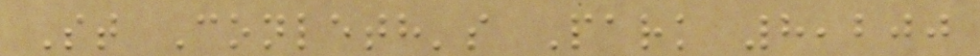St Conleth's Park 8,200
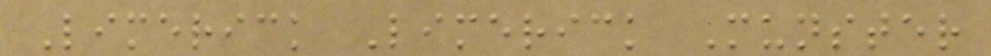Limerick Limerick Munster
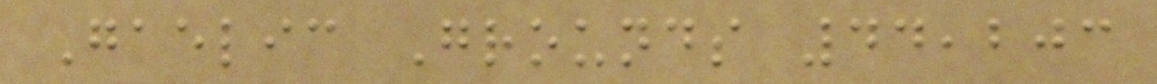Gaelic Grounds 44,203
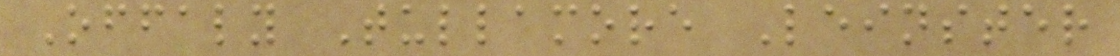Offaly Tullamore Leinster
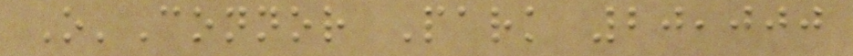O'Connor Park 20,000
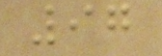97
